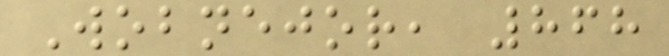Wobnejor, 868
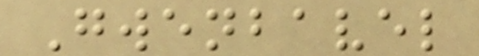Gwenbavel
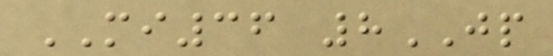MI36 8JP
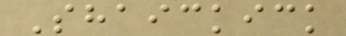Shaickick
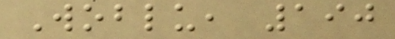Woblu, 190
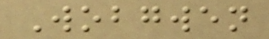Wobgwen
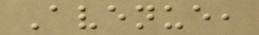Avenue,
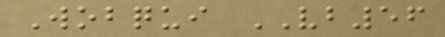Wobqui VB56
